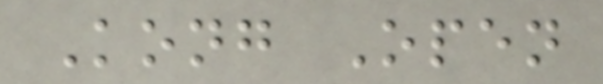Kong Open
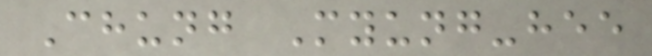Chung Myung-hee
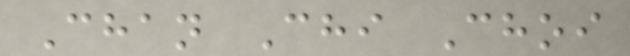Chan Chi Choi
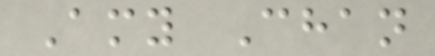Amy Chan
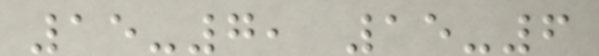15-7, 15-6
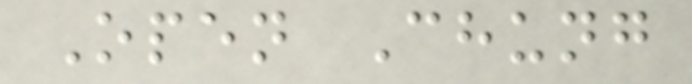Open Chung
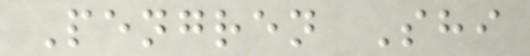Pengren Shi
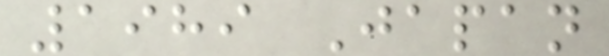1989 Japan
